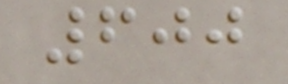600
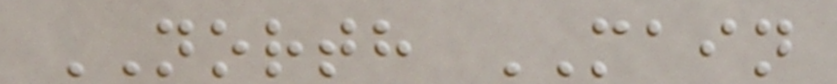NORTH MAIN
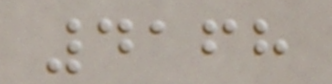4168
